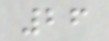26
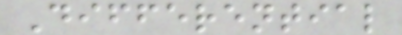Differential
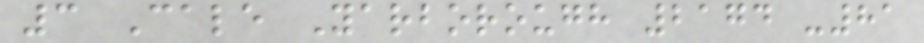3 Cale Yarborough 2174 -81
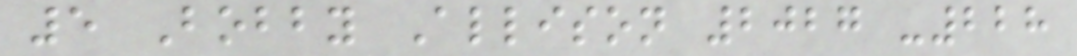5 Bobby Allison 2027 -228
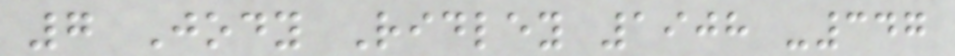7 Jody Ridley 1908 -347
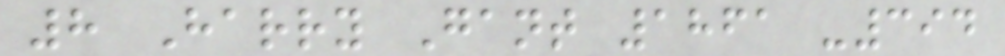8 Harry Gant 1861 -394
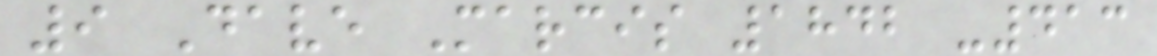9 Dave Marcis 1842 -413
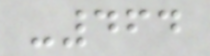-464
